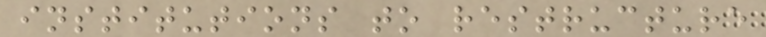institutions to restructure
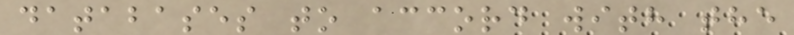databases to accord with the
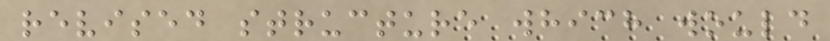revised structure which would
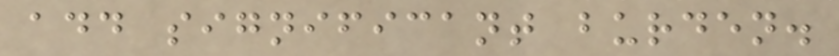add significant burden.
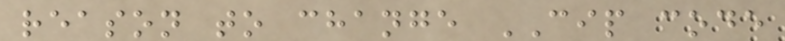reason to change CIP code
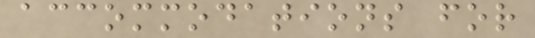accommodations for
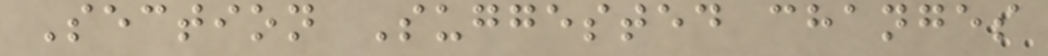Section Suggested changes
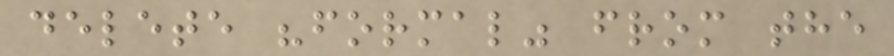delete "formal" from the
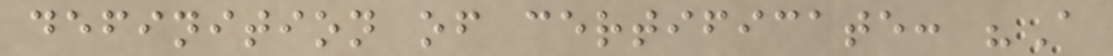definition of certificate: "A
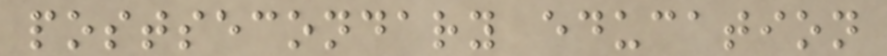postsecondary education
